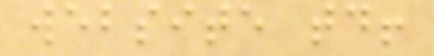website today!
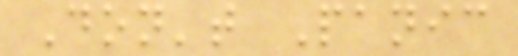Don't Panic
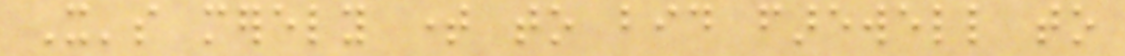It's merely time to bid farewell to
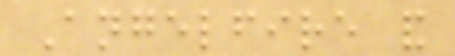Angelfire and
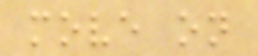move on
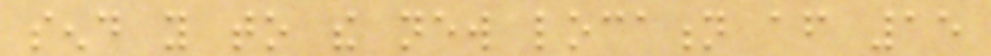send you to the new location after 15
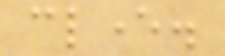clever.
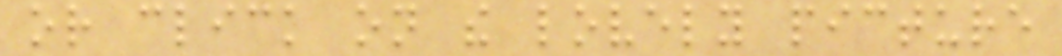or click on the lovely picture
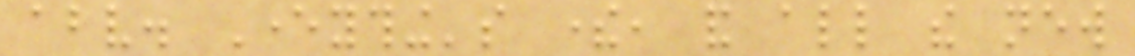above. Everything's there, and all the new
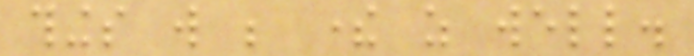things will be there as well.
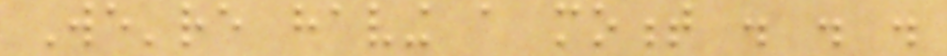We're having a moment . . .
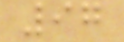97
